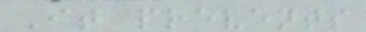It prevents
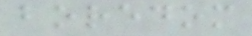boredom
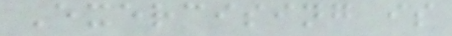Exercising is
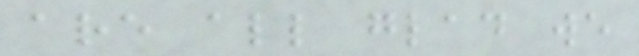are all glad we
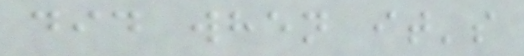did when it's
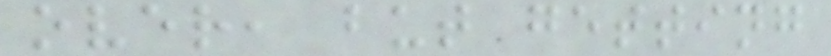over, but getting
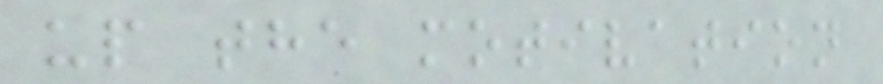up the motivation
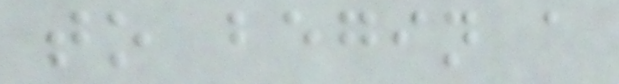to begin a
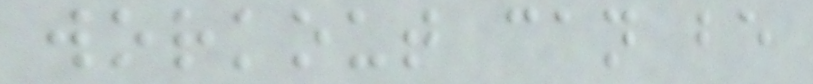workout can be
